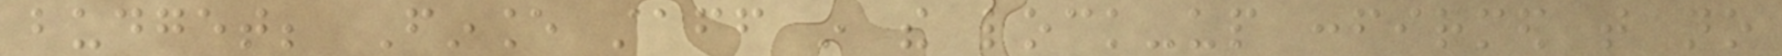budget; Finance staff in the lock-up confirmed that no
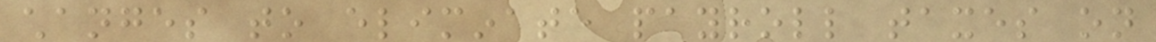changes to eliminate payroll taxes on
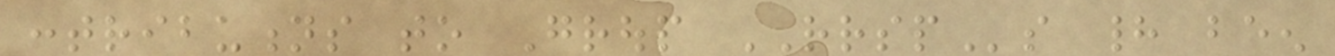contributions to Group RRSPs had been
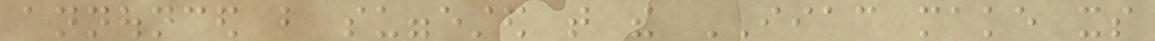announced but suggested that the IIAC make its
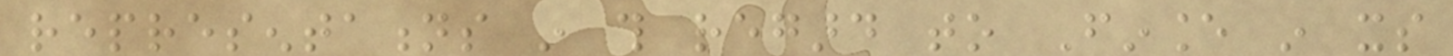representations in this regard to Finance in its
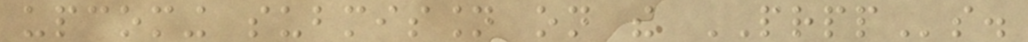upcoming submission on the PRPPs.
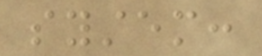system:
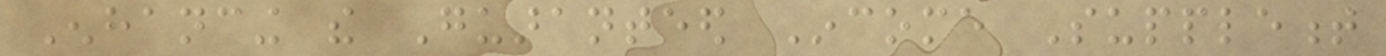Enhancing the Guaranteed Income Supplement
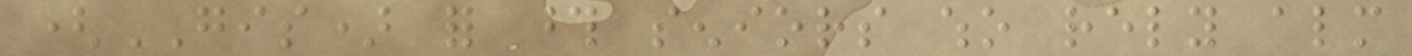(GIS) for those seniors who rely almost
